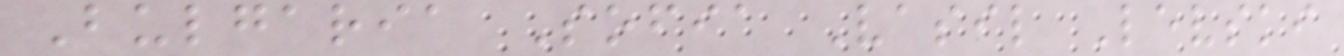Bulgaria Sofia Vasil Levski
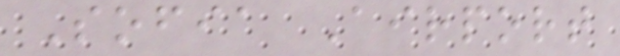Sofia Airport
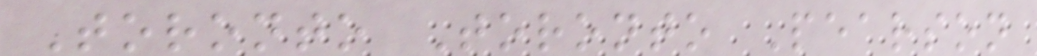Toronto Toronto Pearson
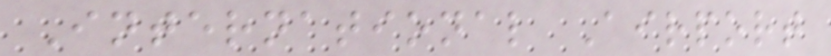International Airport
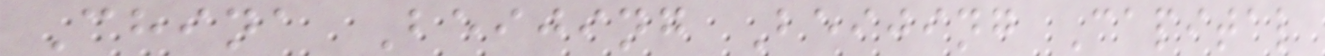China Beijing Beijing Capital
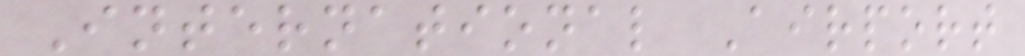International Airport
